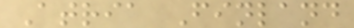Atria Finland
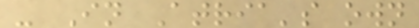- In Atria's own
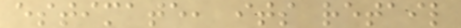estimate, its retail
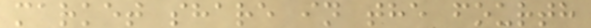market share in the fourth
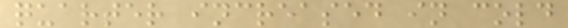quarter increased in cold
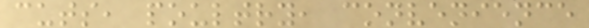cuts, poultry, convenience
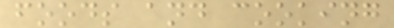foods and cooking
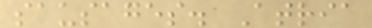sausages. Atria
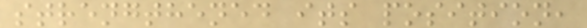strengthened its position,
